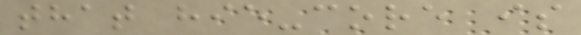that hie-core is
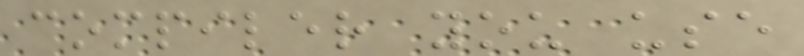compiler you use
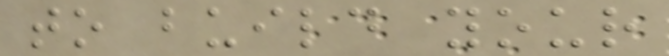to build your
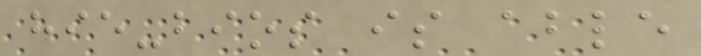hie-bios is able
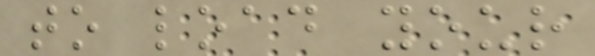to load your
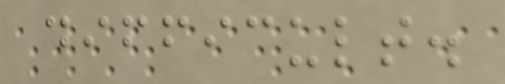difficult.
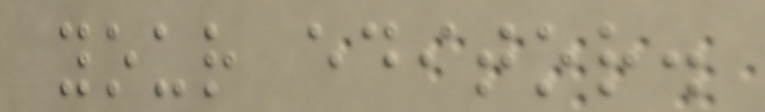your editor.
